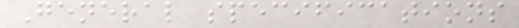General specifications
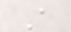A
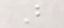B
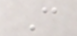C
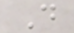D
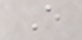E
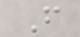F
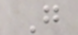G
